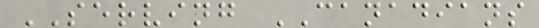SERVING CANADIANS
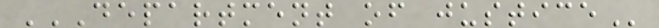DEPARTMENT OF JUSTICE
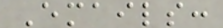Emails:
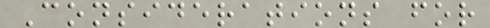Considerations for
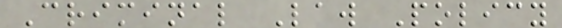Criminal Law Policy
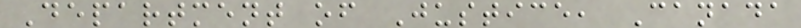Department of Justice, Canada
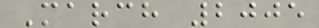March 2005
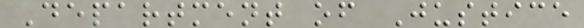Department of Justice
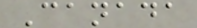Canada
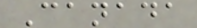Canada
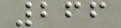266
